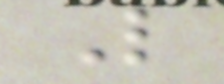L
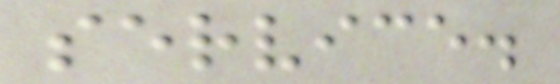service.
